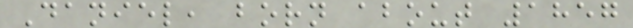Daniel, born about 1857
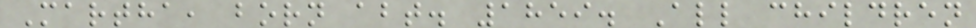Martha, born abt. 1859. All children
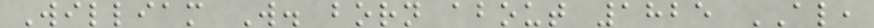William W. born about 1825 AL,
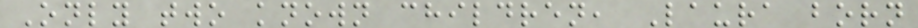Only two known children, Laura born
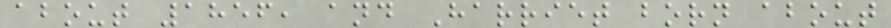about 1856, and Harriet born about
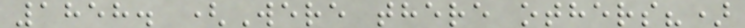1858. (Were there others?)
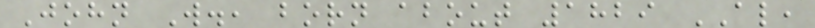John W., born about 1829 AL,
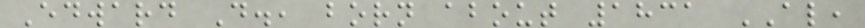Edward D., born about 1831 AL,
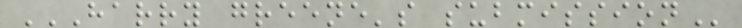HARRY GREENE'S SUBMISSION
